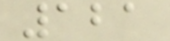121
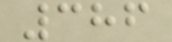386
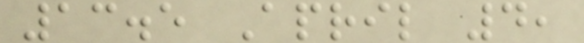13.5 April 4,
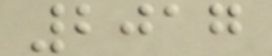2017
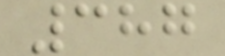387
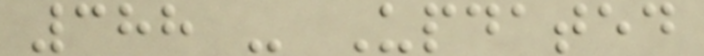388 - Updated
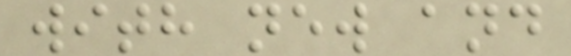with new and
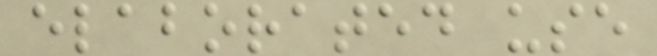elaborated use
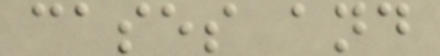cases and
